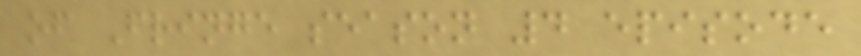of Fringe season 4 episode
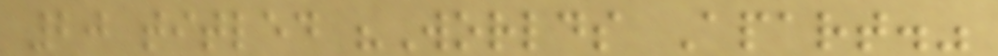20 titled "Worlds Apart."
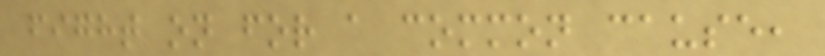fight on for a common cause,
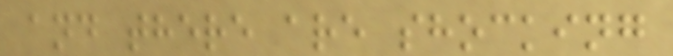and there are shocking
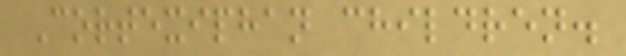Cortexiphan children.
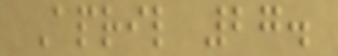April 27.
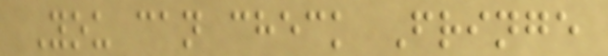You can check Fringe
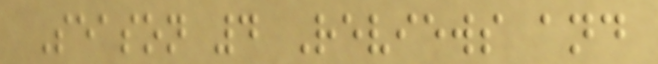Season 4 Reviews and
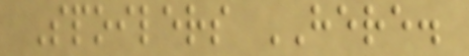Spoilers HERE.
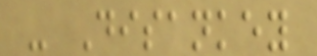- Disankey
